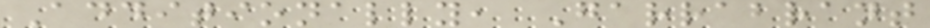Additionally, Garrabrant
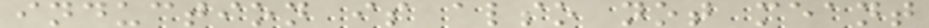induction is also not meant
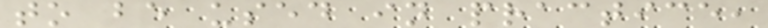to be used in practice,
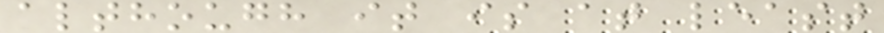although it is at least
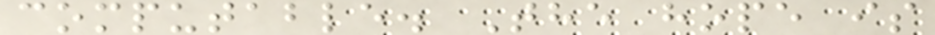computable. The hope is
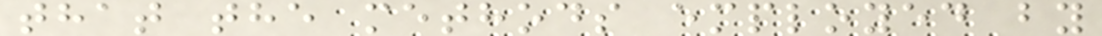that the methods employed by
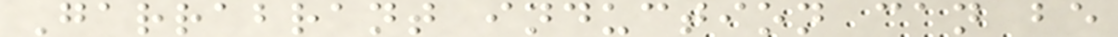Garrabrant induction can be
